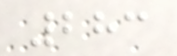283
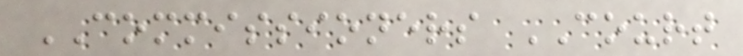COMMISSIONERS COURT
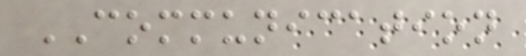COMMUNICATION
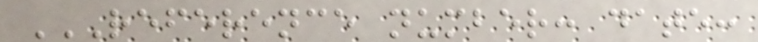REFERENCE NUMBER: DATE:
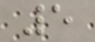5
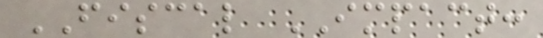FISCAL IMPACT:
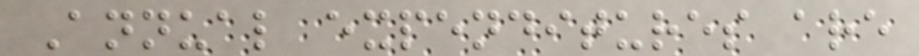Annual expenditures are
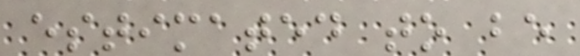estimated to be
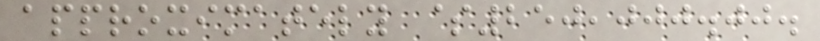approximately $250,000.00.
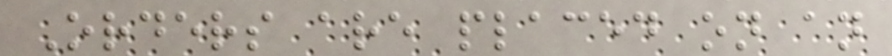Orders are placed on an
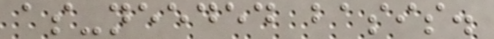as-needed basis.
